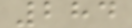284
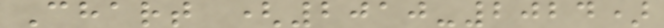Chart (2010-2024)
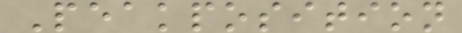Peakposition
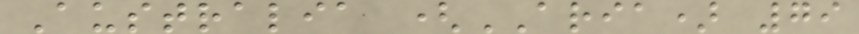Australia (ARIA) 79
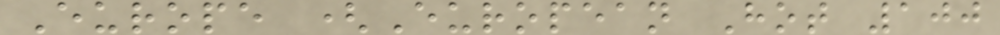Europe (European Hot 100
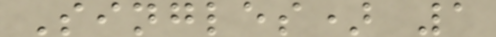Singles) 1
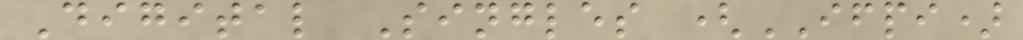Digital Singles (IFPI)
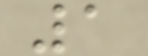1
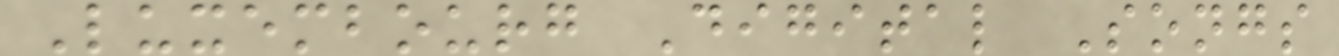Luxembourg Digital Songs
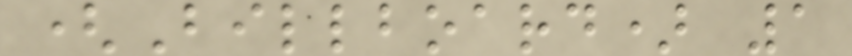(Billboard) 1
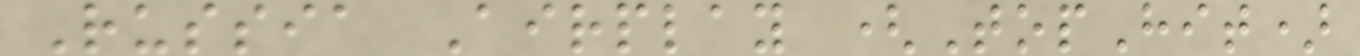Russia Airplay (TopHit)
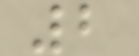2
